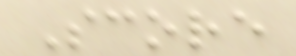Score
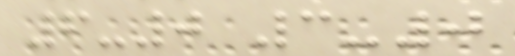6-0 3-0
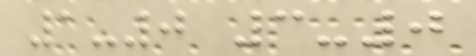1-0 3-0
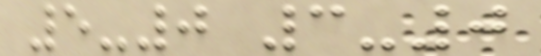5-0 3-0
